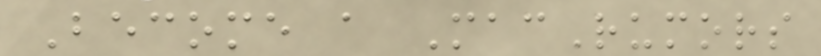Become a MacRumors
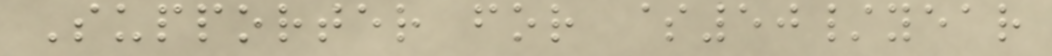Supporter for $50/year
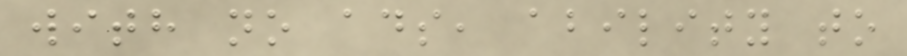with no ads, ability to
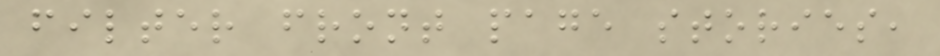filter front page stories,
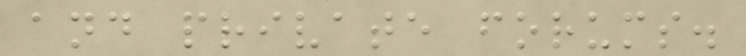and private forums.
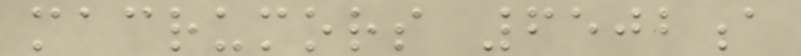macrumors 6502a
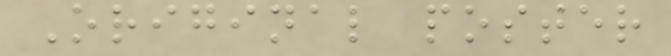Original poster
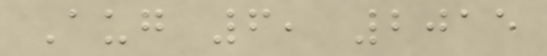Aug 6, 2015
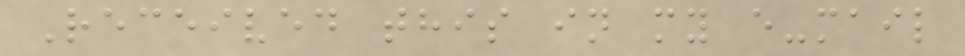Received this in my e-mail
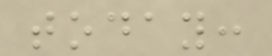today:
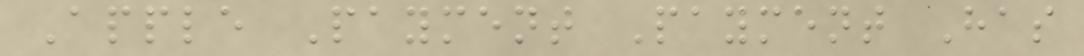Apple Payment Payment Has
